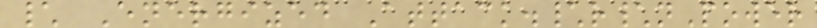\ Energized Attack.\r\nPower
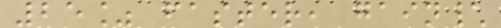25% faster, gain\
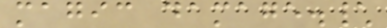magic damage.\
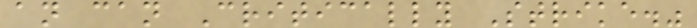an can Critically Strike."
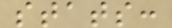stats:
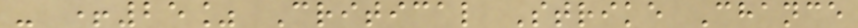- +25% Critical Strike Chance
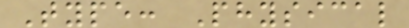Type: Physical
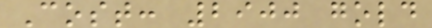Cost: 2900 gold
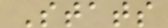Stats
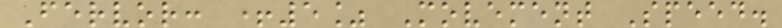Fervor: +5% Movement Speed.
